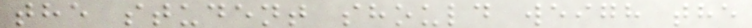the student should weigh the
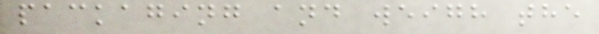packaging and weigh the
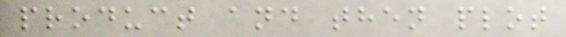product and then plot
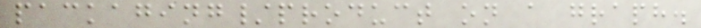packaging/product on a graph.
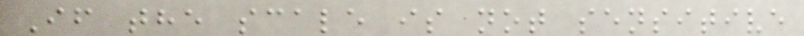If the scale is not sensitive
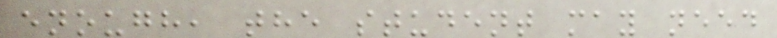enough, the student may need
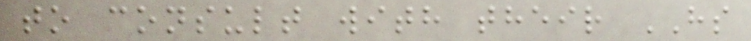to consult with their HS
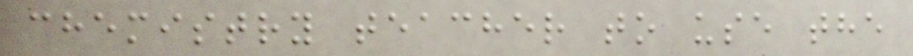chemistry teacher to use the
